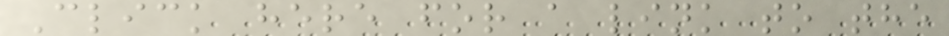Click here for a link to the
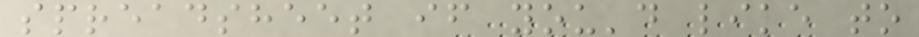spreadsheet if you'd like to
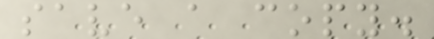save a copy.
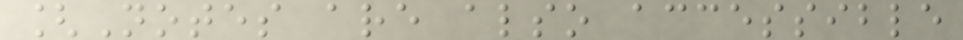[Notes are also accessible
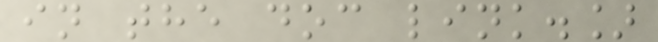in the doc link.]
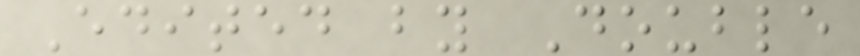Edited by Double
